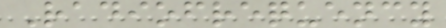Radiofrequency
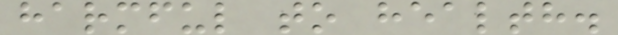harmful to health.
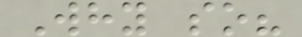Why so?
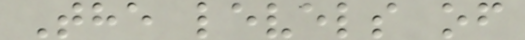The levels of
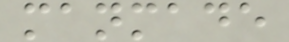manmade
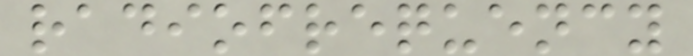radiofrequency
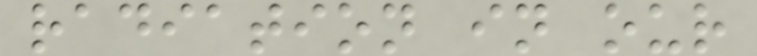radiation in our
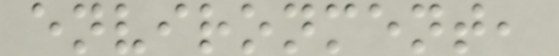environment,
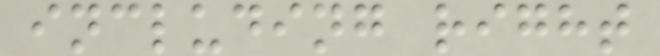including right
